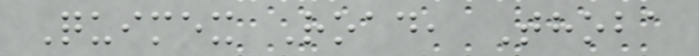Quimex Road, Thoba
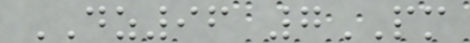DZ96 7PM
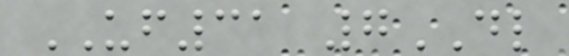UF31 7DL
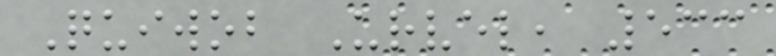Quiwob Urvel, 533
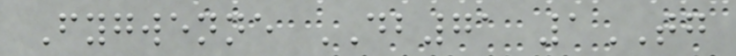Fygwenne DB71 1TG
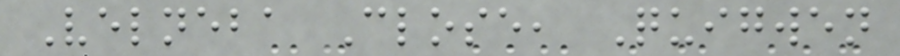Velneba Close, Quigwen
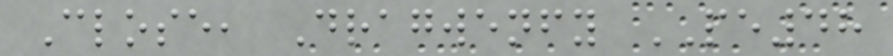Close, Dragwenfy PE48
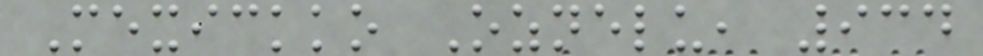Mexickko Oznelu, 934
